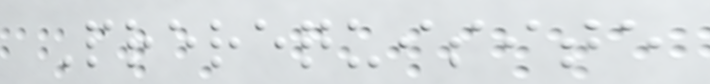Prerequisite
